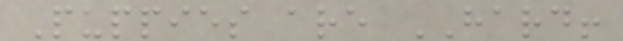Puppies are HARD!
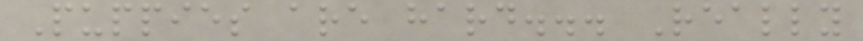Puppies are hard... Really
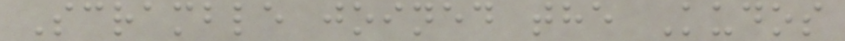Scramble joined the Kudos
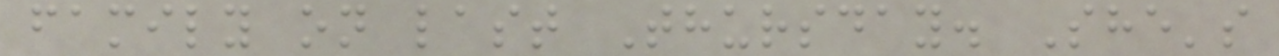family on last Thursday. She's
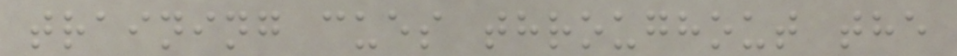training cues throughout the
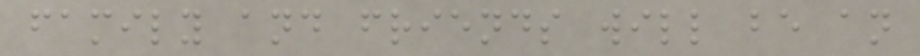family and friends will be an
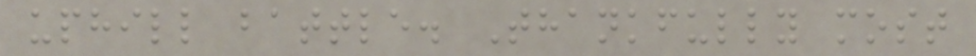uphill battle. Thankfully most
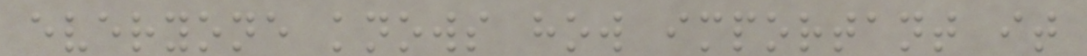everyone knows how important it
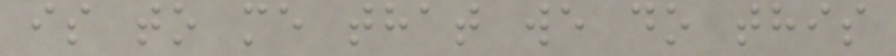is to me that we do this
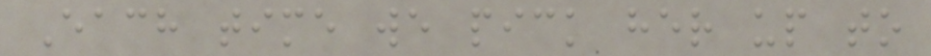Each time we pick her up to
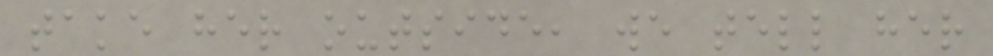take her outside, we tell her
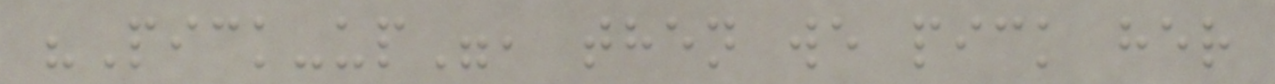"Pick-up", then we pick her
